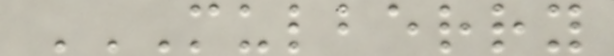MULBERRY
